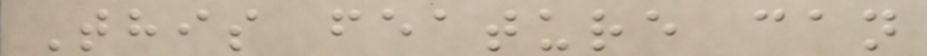This feature can
